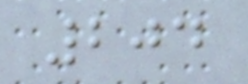204
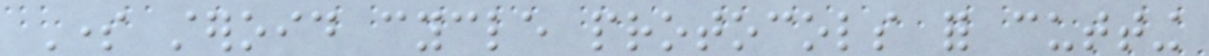Some steroid cycle protocols for cutting
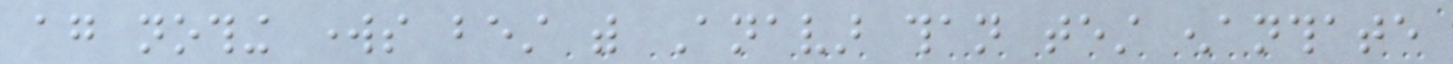again nothing works best with Anavar than test enanthate
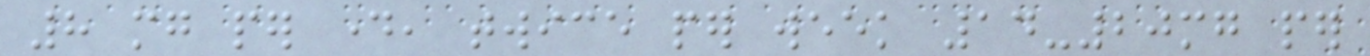8 mg per day, twice per week 14-20mg per
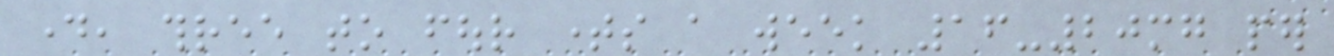day, three to four times a week 16-20mg per
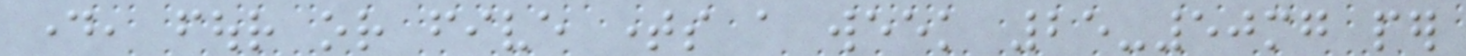day, four or five times a week 25-50mg per
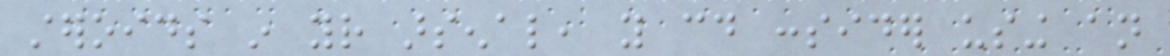steroids in your arsenal, you could consider using an
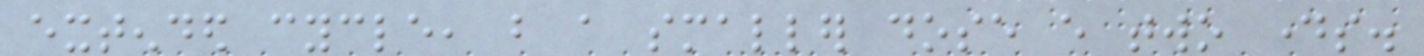extended cycle, but a smaller dose every two days.
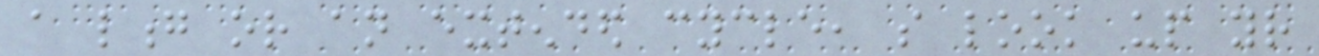a long or an extended cycle, so look up your
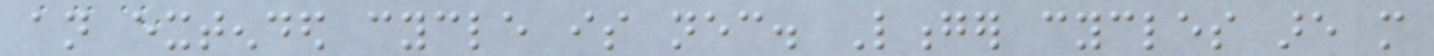an extended cycle is necessary. Longer cycles are more
